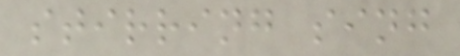stirring sing
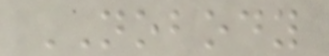NOBODY
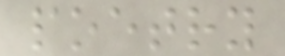poetry
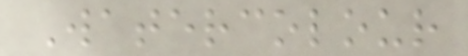Watercolour
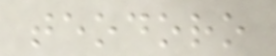teodoro
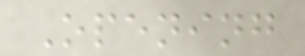Opening
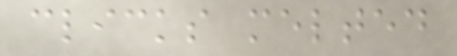clicks melted
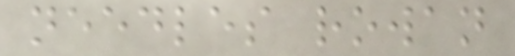needles rowan
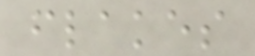flakes
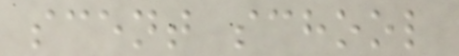scent school
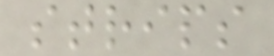strips
